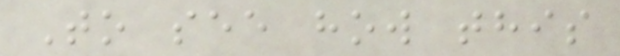To see how this
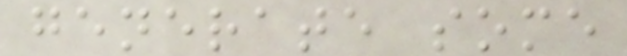generate some
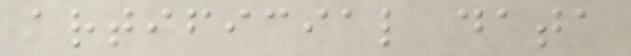artificial data
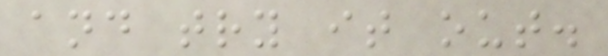and try it out.
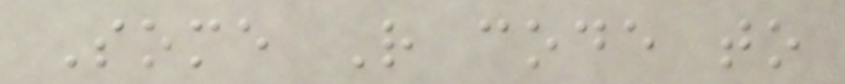Some R code to
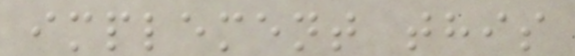implement this
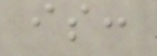is:
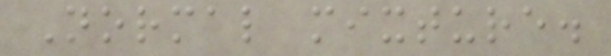Normal mixture.
